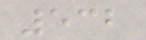532
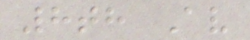8th Av
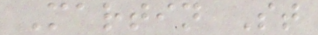Martin St
